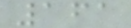161
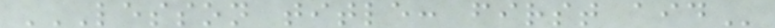LESSON TITLE: FIRST AID
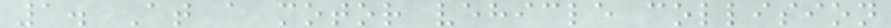1. At a motor vehicle collision
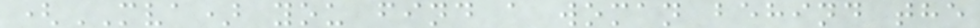(MVA) you find a woman behind the
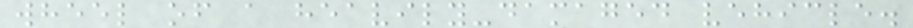wheel of a heavily-damaged vehicle.
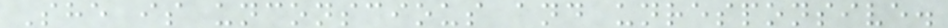She is unconscious and unresponsive.
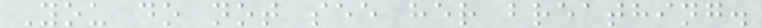You do not see her breathing.
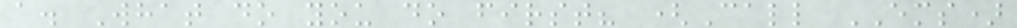a. What do you do first? (Call EMS)
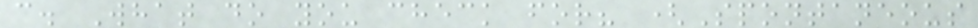c. What do you check for? (Spontaneous
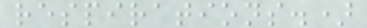respirations.)
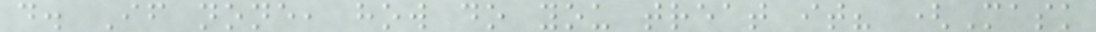d. If none, how do you treat it? (Mask
